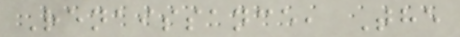Renaissance, The
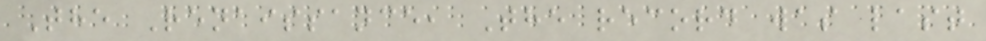The Renaissance, The record was last
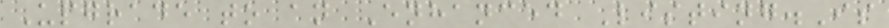Upgrade to an Enhanced Listing.Is
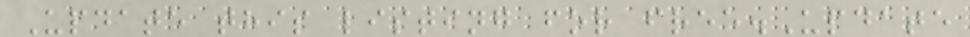Update this listing for free.Update
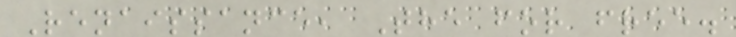Renaissance, The for free.
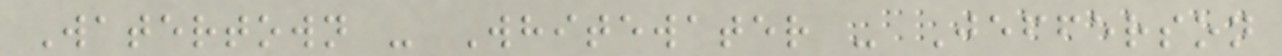Watertown - Whitewater - Jefferson
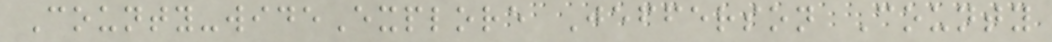County-wideExplore Jefferson County
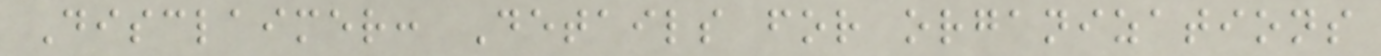Disclaimer: Details for organizations
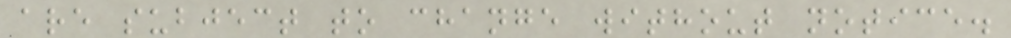are subject to change without notice.
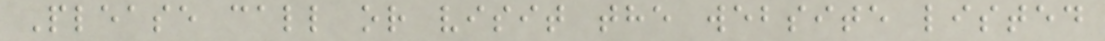Please call or visit the website listed
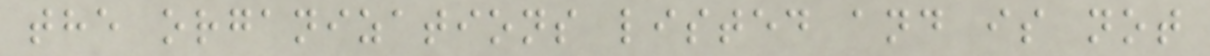the organizations listed and is not
